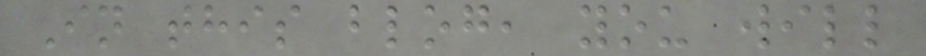In this blog, you will
